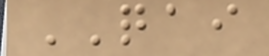QAI
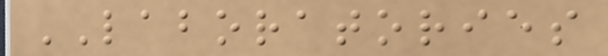LABORATORIES
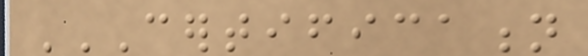CERTIFICATION
